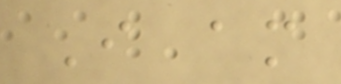I am
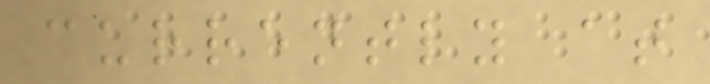currently at
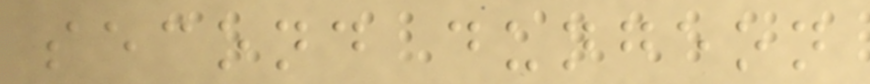second dungeon
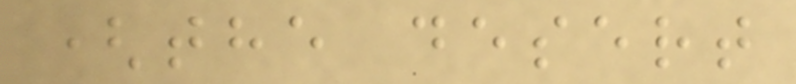(the desert
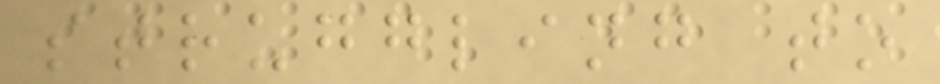struggling to
